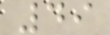49
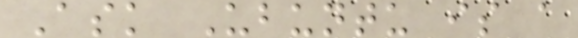Ask Ubuntu is a
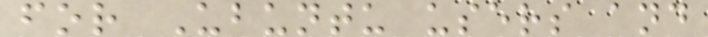for Ubuntu users and
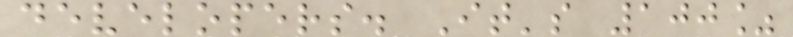developers. It's 100%
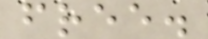free.
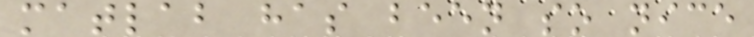matlab has been so nice
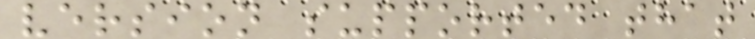version supported that
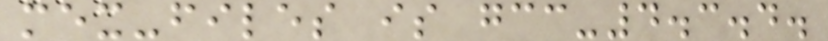mex-files is gcc-4.3.4.
